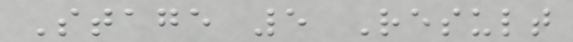Stage 5 Result
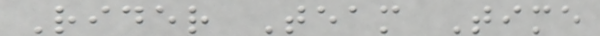Rider Team Time
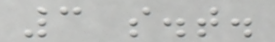3 s.t.
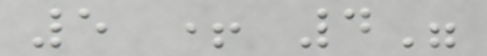5 + 4"
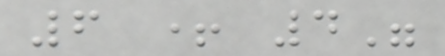6 + 4"
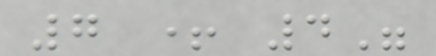7 + 4"
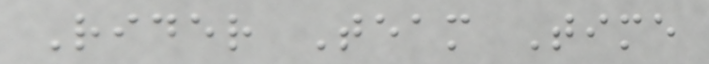Rider Team Time
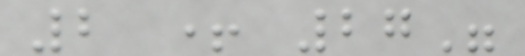2 + 27"
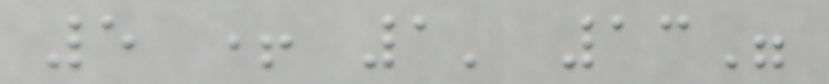5 + 1' 13"
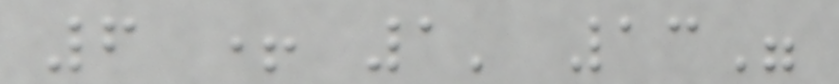6 + 1' 13"
